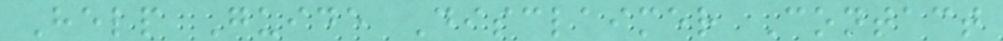Help Guide Disclaimer Contact
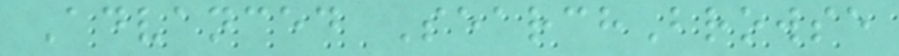Advanced SearchBrowse
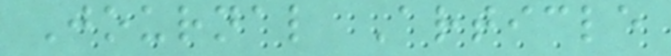Journal Article
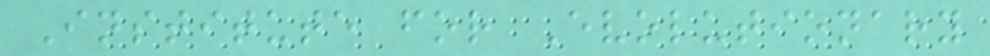Institute for Evolutionary
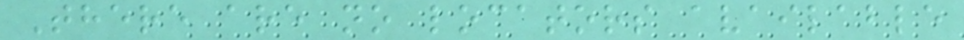There are no locators available
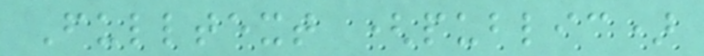Fulltext (public)
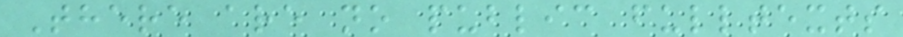There are no public fulltexts
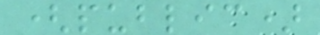(public)
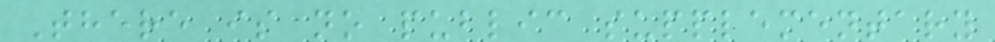There is no public supplementary
